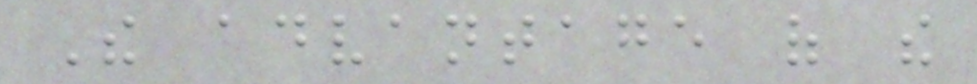The advantage of the
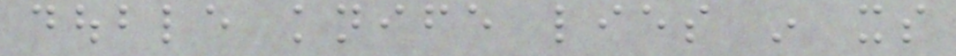double knife lies in its
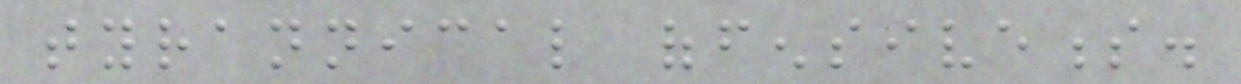tyrannical offensiveness.
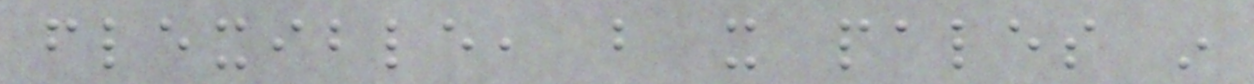flexible, but it pales in
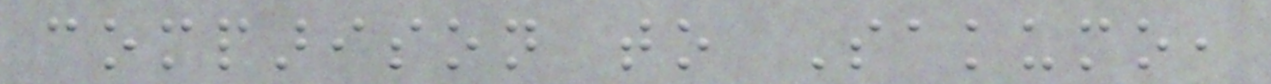comparison to Sakumo,
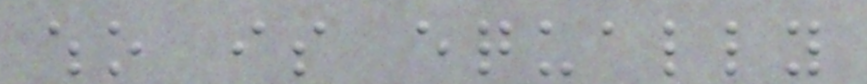who is equally
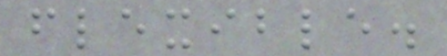flexible.
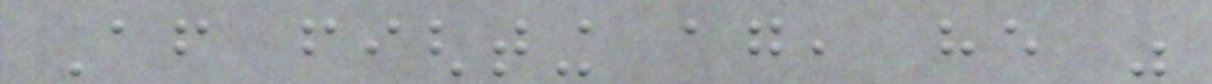After fighting again, he was
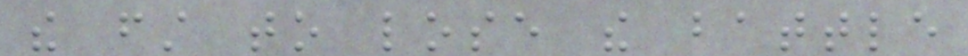the first to lose the battle
